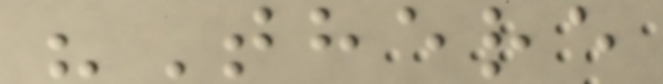"There
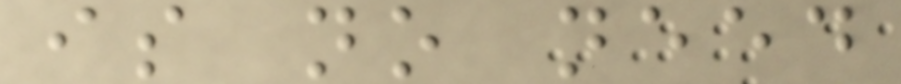is no need
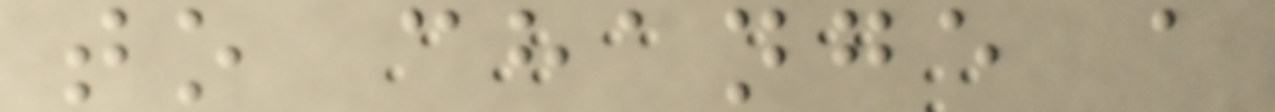to change a
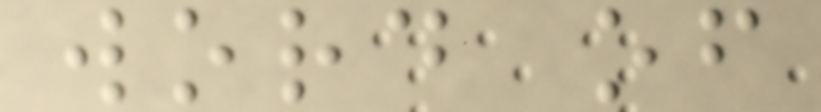word of
